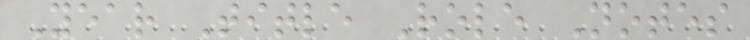Year Title Role Notes
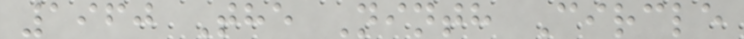1960 The Ninth Circle
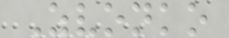Zvonko
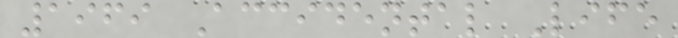1969 Accidental Life
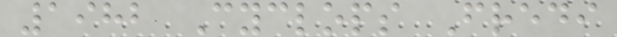1982 Cyclops Fredi
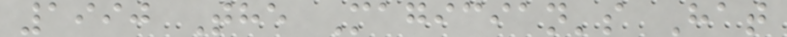1990 The Magician's Hat
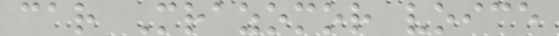car Mrazomor voice
